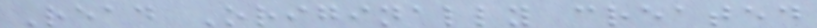Read Originally created
